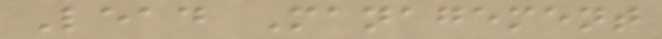Lead Management
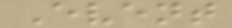Event
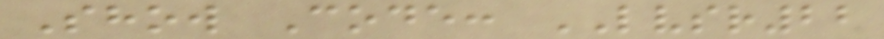Show Code: LVSR22
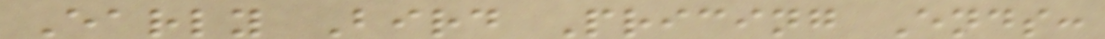Early Bird Pricing Ends:
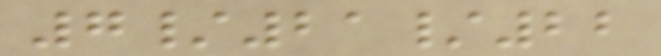7/21/22
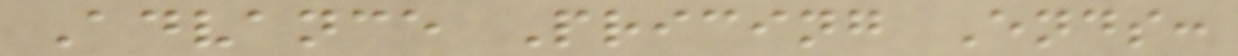Advance Pricing Ends:
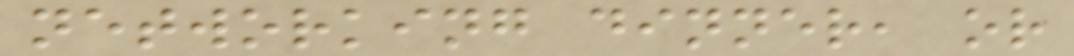networking dinner, or
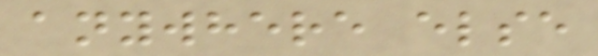anywhere else
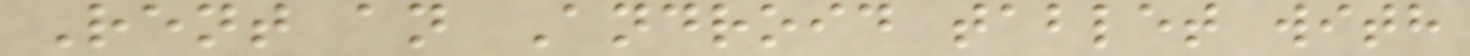Rent an Android tablet with
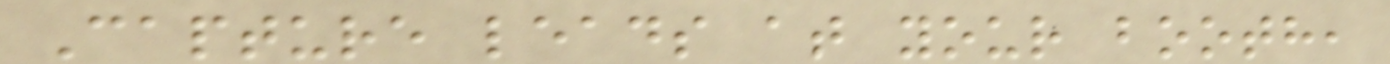Capture leads at your booth,
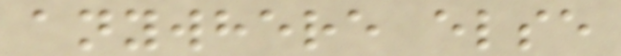anywhere else
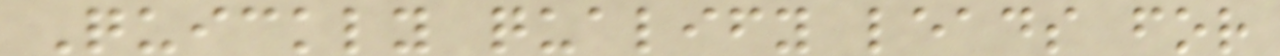Quickly qualify leads for
